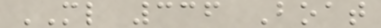ML 336 Boat
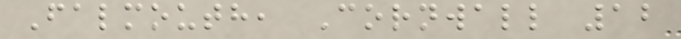Falmouth, Cornwall 12
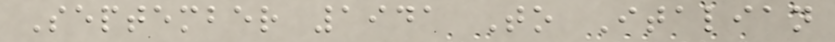September 1941 To Italian
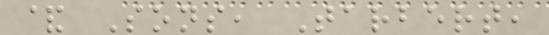& Sons, Tarbert,
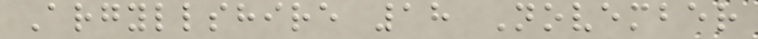Argyllshire 18 November
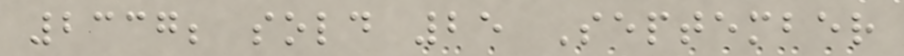2337; sold 25 September
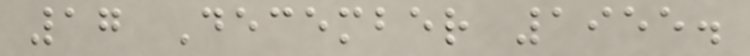17 December 1955.
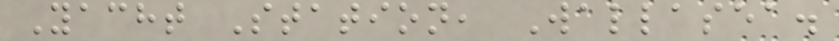Yacht Station, Wallasea.
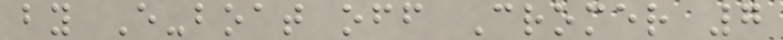by E-boat off Cromer 7
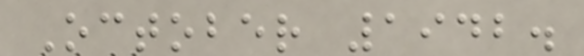October 1942.
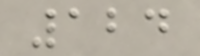124
